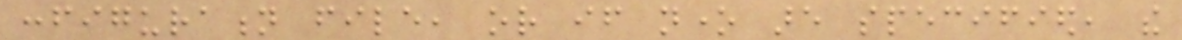configuration file, or if none are specified, the
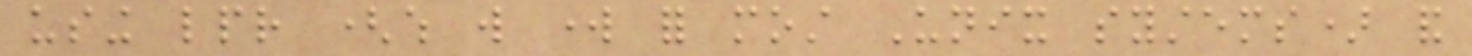using lpr (which will work for most Unix systems) and
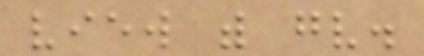view with gv.
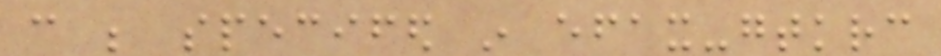can be specifed in efax-gtkrc
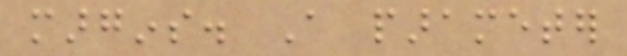margins. A parameter
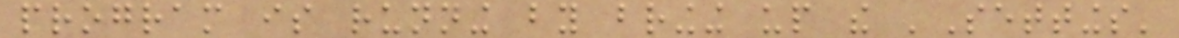program is running by bringing up the 'Settings'
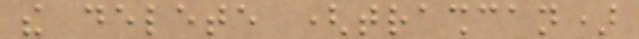the delete (trashcan)
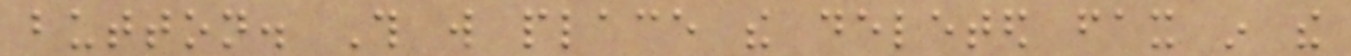button. This will place the deleted fax in the
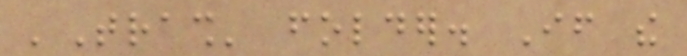'Trash' folder. If the
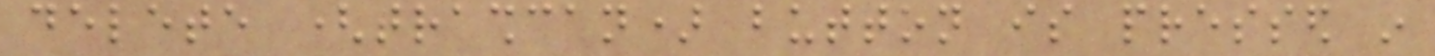delete (trashcan) button is pressed in
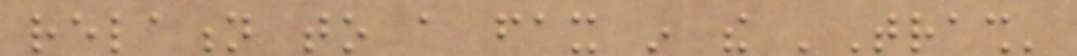relation to a fax in the 'Trash'
